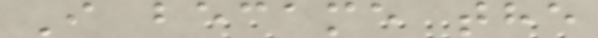I became the
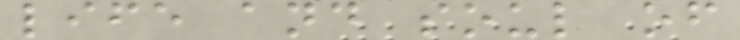life and soul of
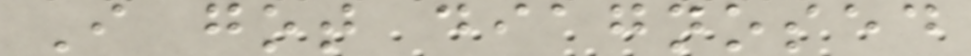I got diagnosed
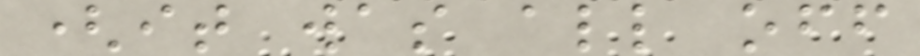(it was all off
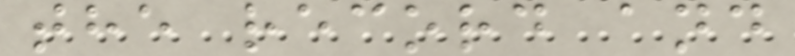the record and
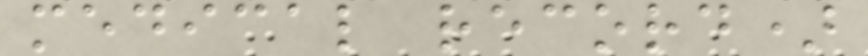medical record)
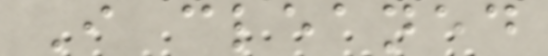I cleaned
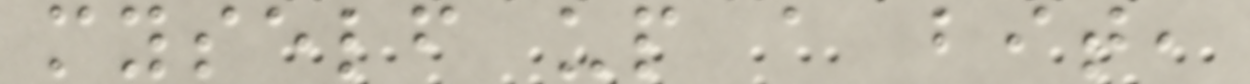myself up a bit,
